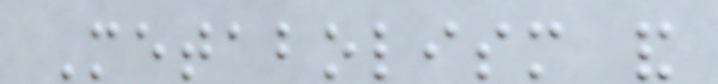Metabolism and
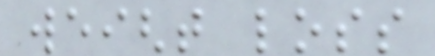weight loss
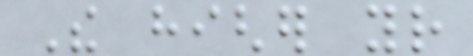The higher your
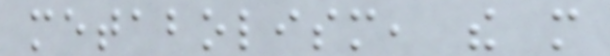metabolism, the more
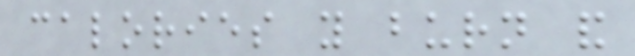calories you burn and
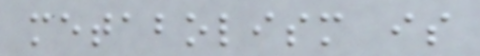metabolism is
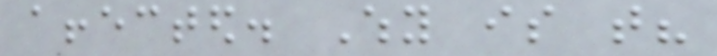affected. Why is that?
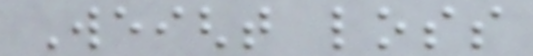Weight loss
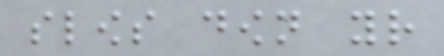slows down your
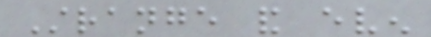Strange and even
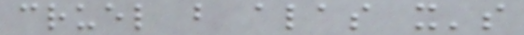cruel but alas it's
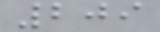209
